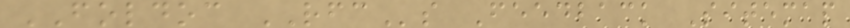FOLDOC RFCs Feedback Sitemap
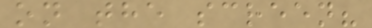on the screen?
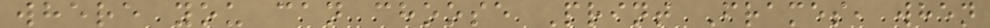where you can choose Print Frames, when
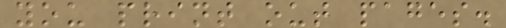you print out pages.
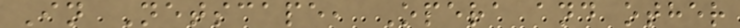In Netscape, Opera and other
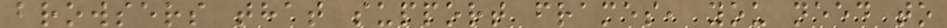browsers that support frames, you need to
